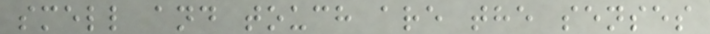smell and touch are the senses
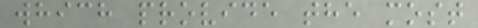which provide the most
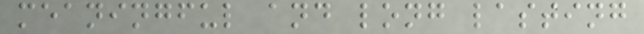meaningful and long lasting
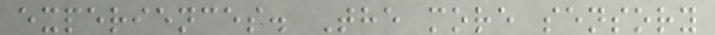experiences. The more sensory
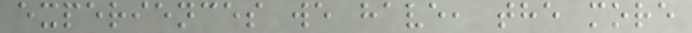experiences we have, the more
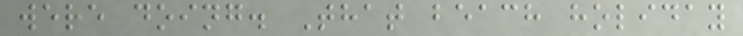were doing. That beach holiday
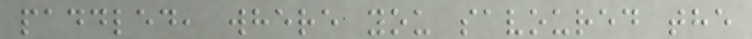paddled, where you savoured the
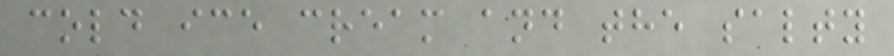cold ice cream and the salty
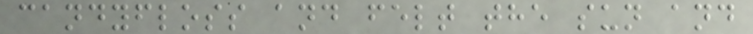candyfloss and felt the sun and
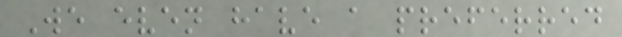We even have a preferred
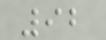92
